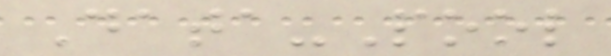Data-Pool
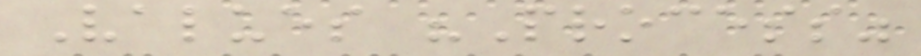Values "Process"
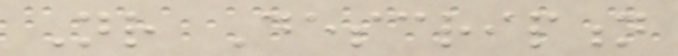Nr Description
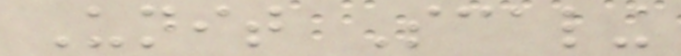Unit Scaling
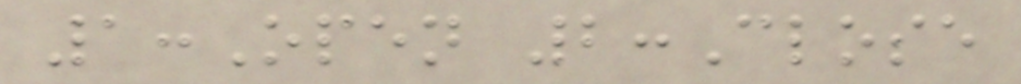1:Open 2:Close
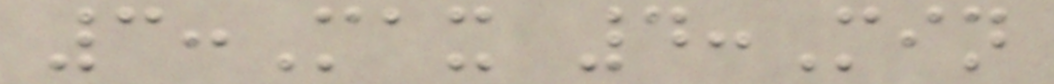3:Max 4:Min
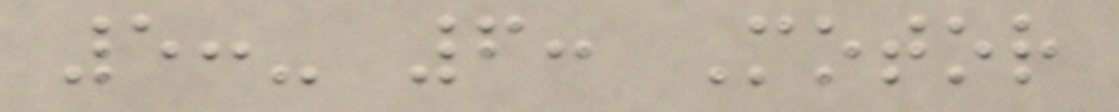5:- 6: Motor
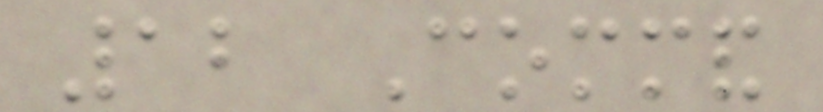12 Command
